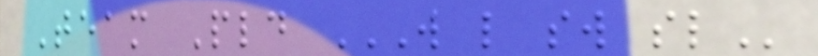Team Pld W L SW SL
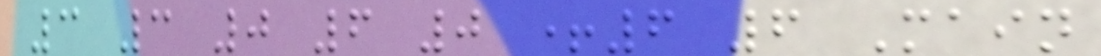3 3 0 6 0 +6 6 Main
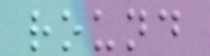round
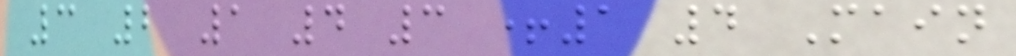3 2 1 4 3 +1 4 Main
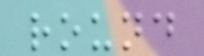round
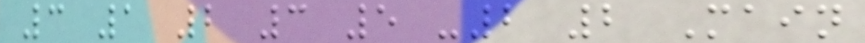3 1 2 3 5 -2 2 Main
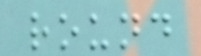round
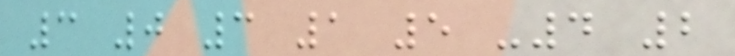3 0 3 1 5 -4 2
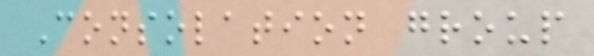Consolation group
